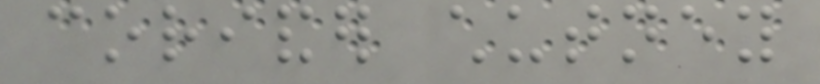coriander chutney
